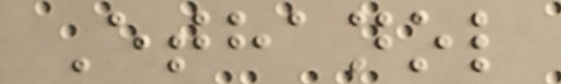Ethanol
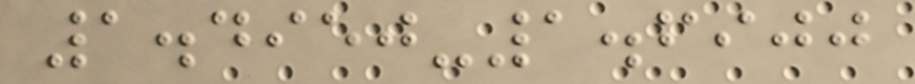1.4950-1.6900
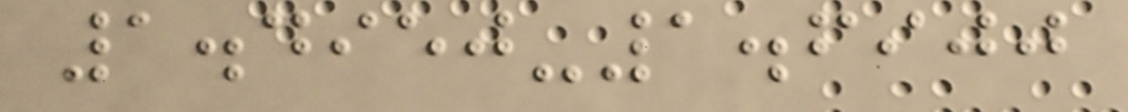1.4950-1.6900
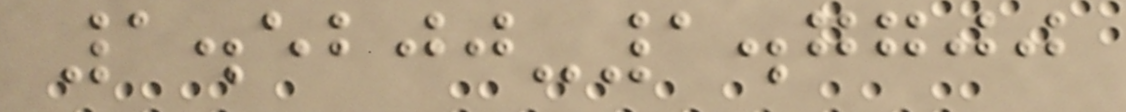1.5200-1.7700
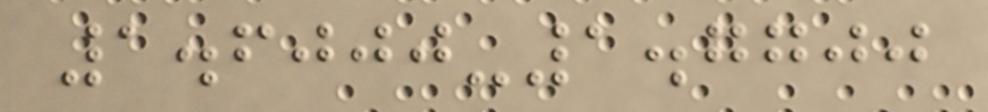1.6000-1.7700
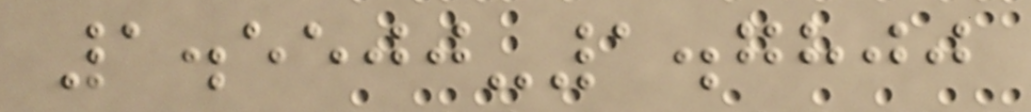1.5500-1.7800
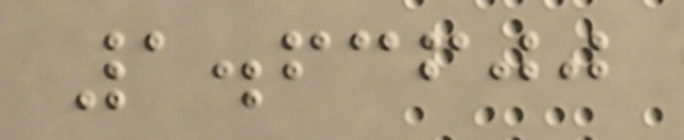1.63600
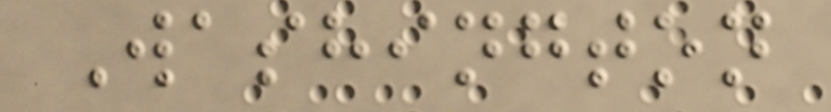Washington
